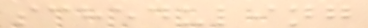scheduling
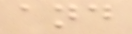and
